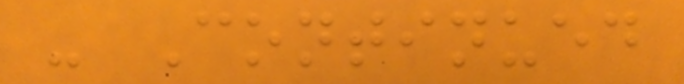- Continued
